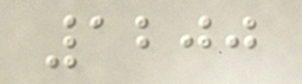1200
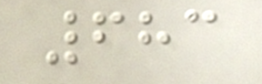683
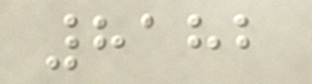8182
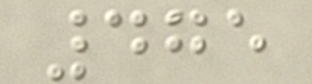475
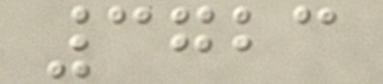3723
